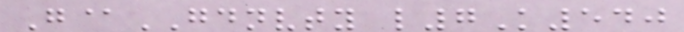G@GDNVTY l7K540
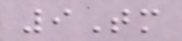9Tm
